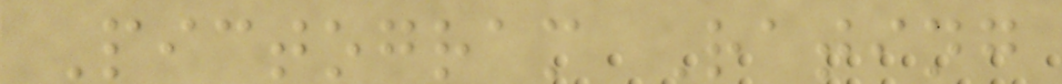Pictogram Rating
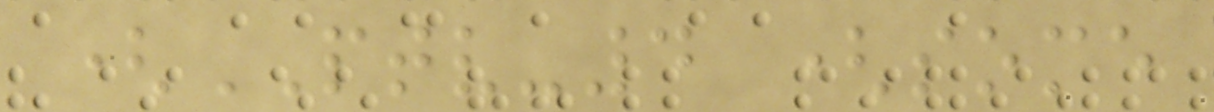(PTV-4 (some
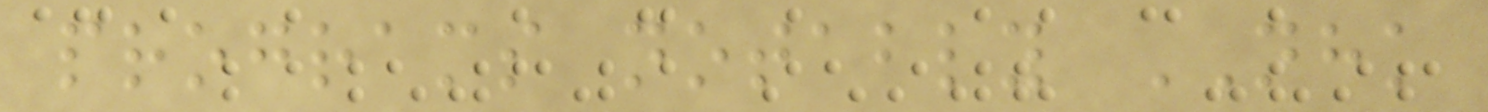programs notably NHK
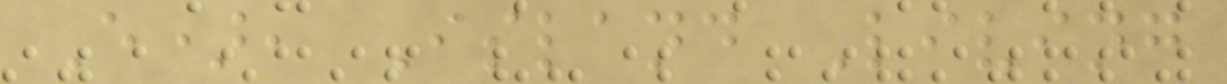E), Island Living
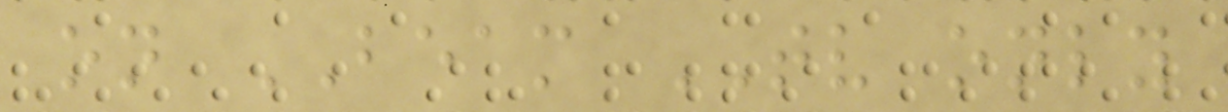on BEAM TV only
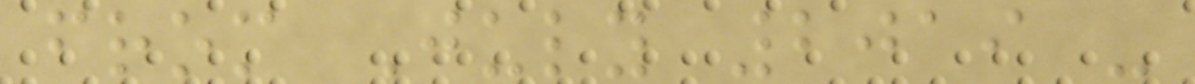from July 2019 -
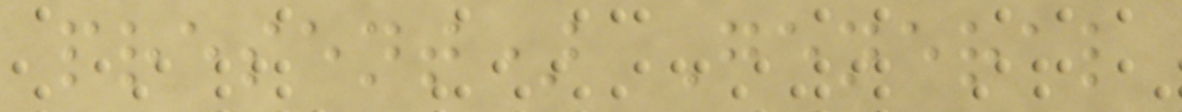present) General
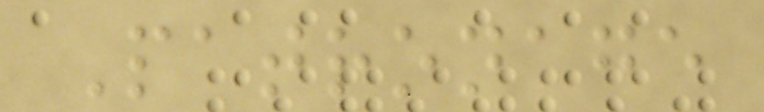Patronage
